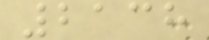2138
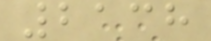2138
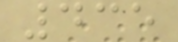435
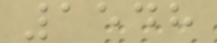1548
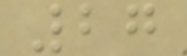27
